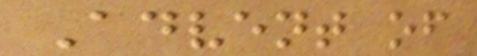Advent of
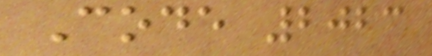Code 2023
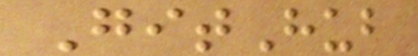GitHub
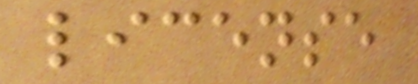license
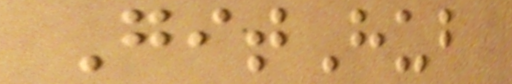GitHub
